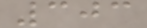303
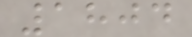1804
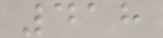418
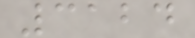3124
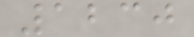1230
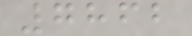7862
